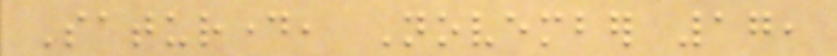Saturday, November 17,
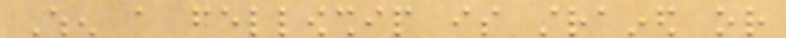When a fellowship is strained or
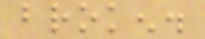broken.
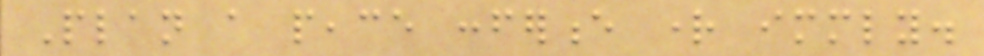Plan a peace conference right immediately.
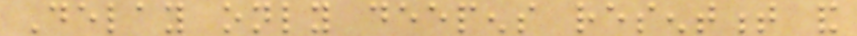Delay only deepens resentment and
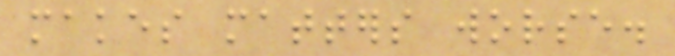makes matters worse.
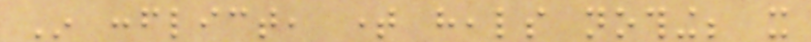In conflict, time heals nothing; it
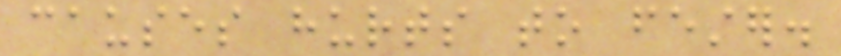causes hurts to fester.
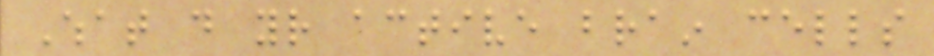What do your active brain cells
